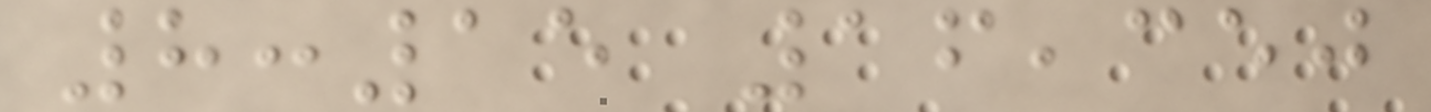8:15 16,350
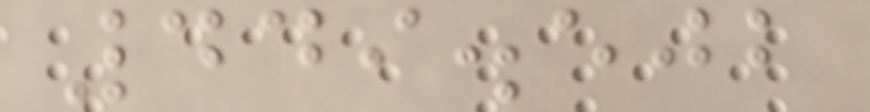449.502
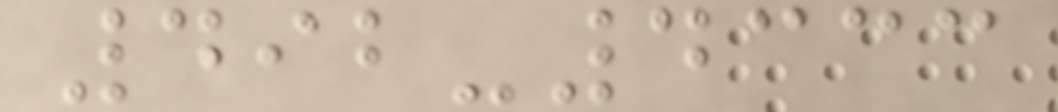492-4333
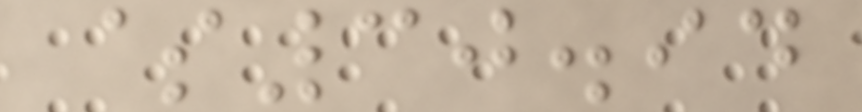$30.94
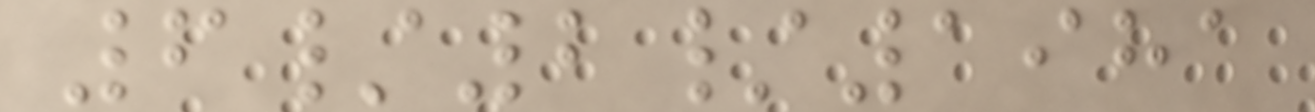6/2/1981
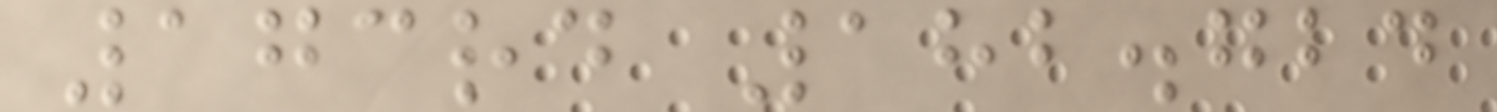173rd 182.724
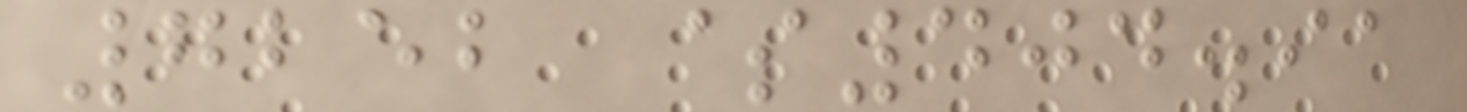7252 $404.91
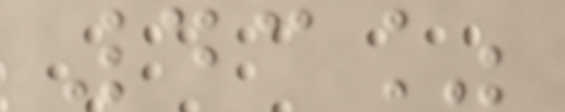43%
